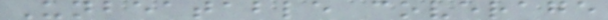Unbeatable coverage
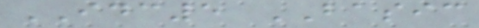IDC5 BASIC
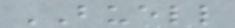BUELL
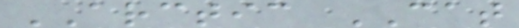ARCTIC CAT
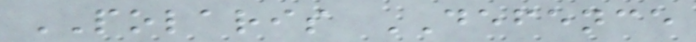POLARIS DEFENCE
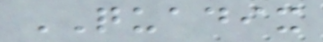QUADIX
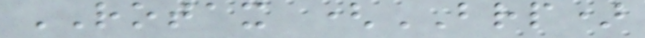ROTAX (BRP)
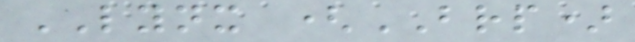LYNX (BRP)
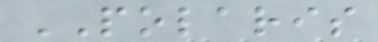POLARIS
